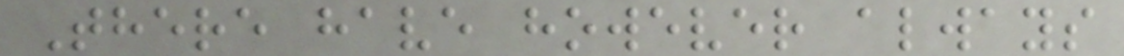There have however always
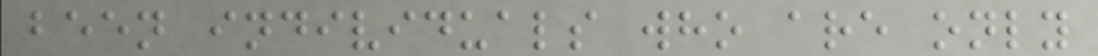been individuals who are only
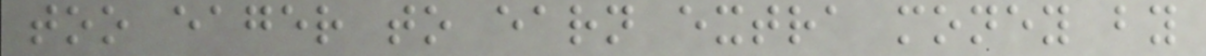too eager to earn extra money by
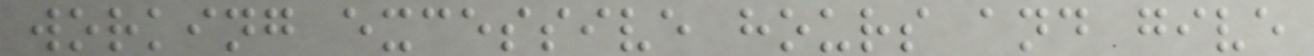working excessive hours and give
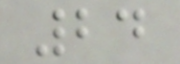24
